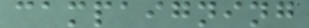campaigning
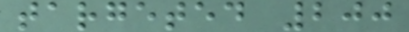targeted 200
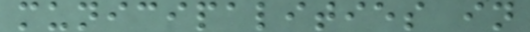municipalities in
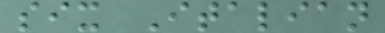six Italian
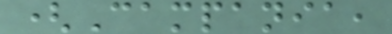(Campania,
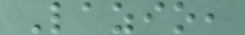Lazio,
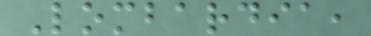Lombardia,
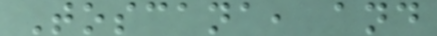Toscana, and
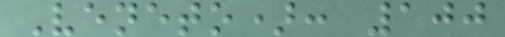Veneto): 100
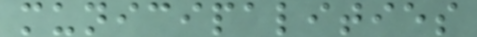municipalities
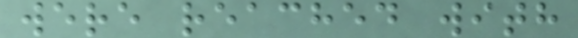were reached with
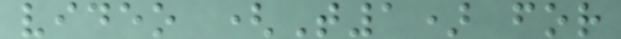video (T1) for
